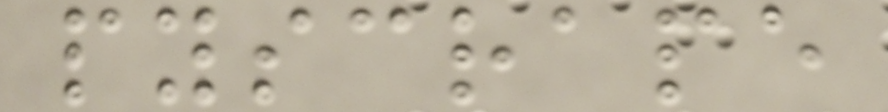pyscrape
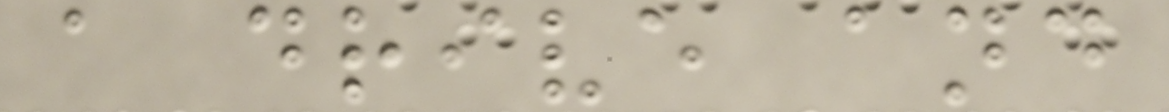a drive and
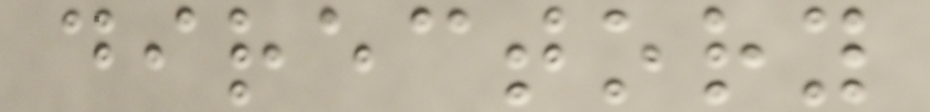directory
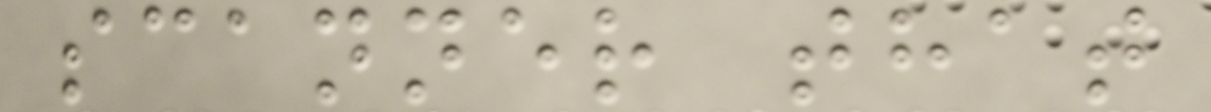scanner that
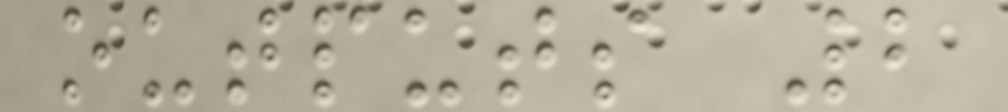outputs 2
